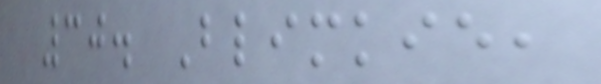30. Blimkie,
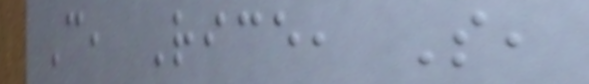C, Rice, S,
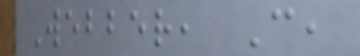Webber, C,
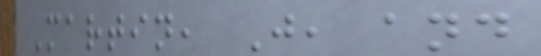Martin, J, and
